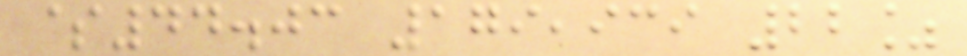$44.03 179,939 22%
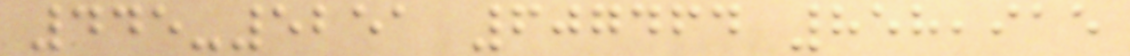445-5251 607464 858,915
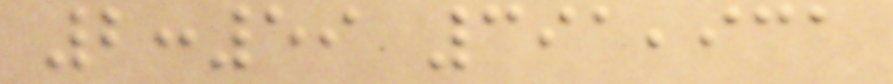2:59 391,931
